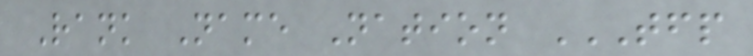Rank Name Nation TFP
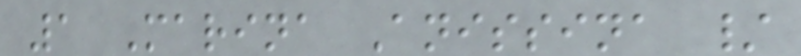1 Marina Anissina /
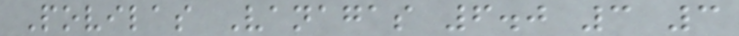Povilas Vanagas 6.0 3 3
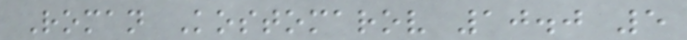Roman Kostomarov 10.0 5
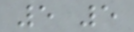5 5
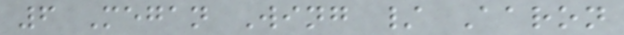6 Megan Wing / Aaron
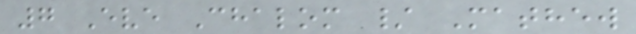7 Eve Chalom / Mathew
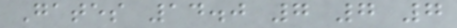Gates 14.0 7 7 7
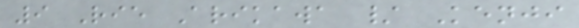9 Rie Arikawa / Kenji
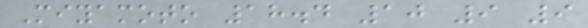Miyamoto 18.4 10 9 9
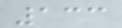133
